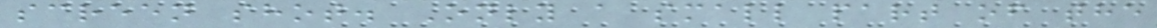screen shot. Only a small part of the
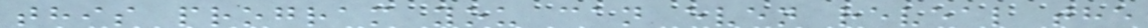this program you can even reveal the
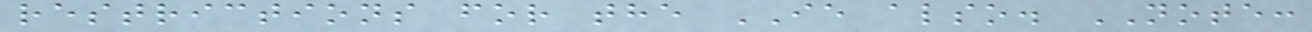restrictions for the IE also. NOTE:
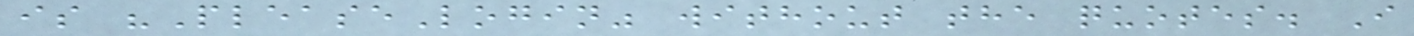is "PleaseLogin" without the quotes. I
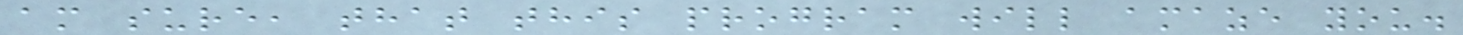am sure, that this program will amaze you.
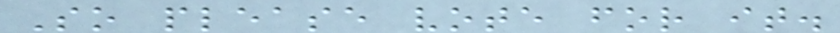So please vote for it.
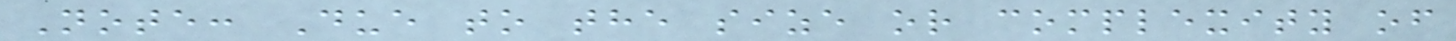Note: Due to the size or complexity of
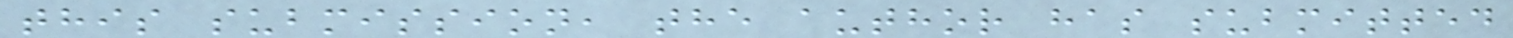this submission, the author has submitted
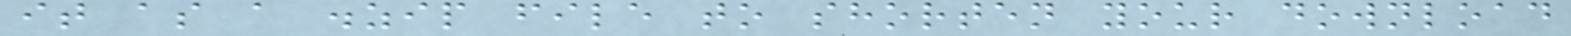it as a .zip file to shorten your download
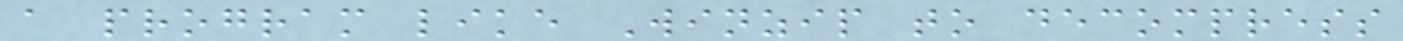a program like Winzip to decompress
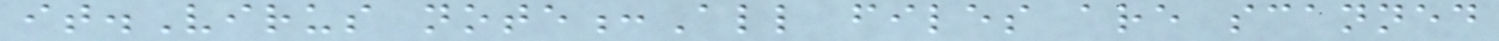it.Virus note:All files are scanned
